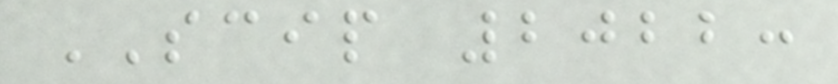SCIP 2022:
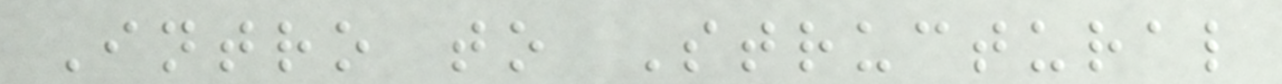Intro to Structural
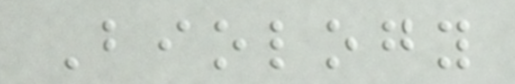Biology
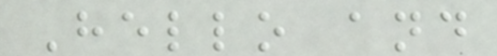Hello and
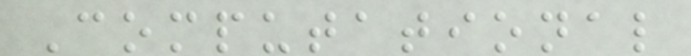Computational
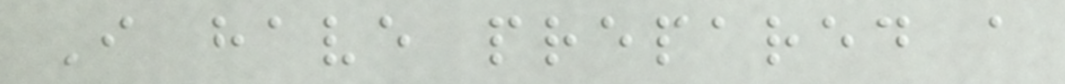I have prepared a
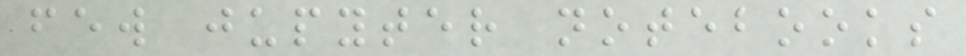few jupyter notebooks
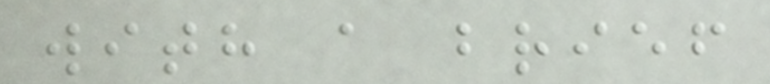with a brief
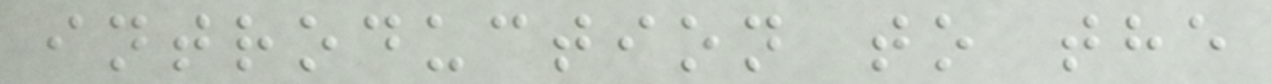introduction to the
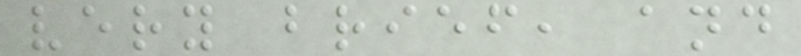very brief, and
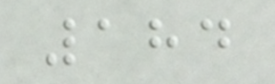184
